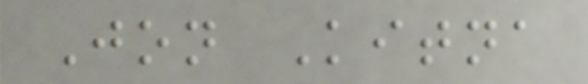Jon Kitna
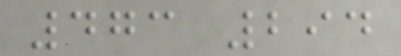473 294
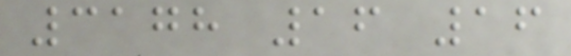3178 16 16
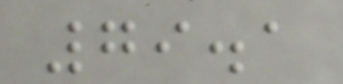79.1
